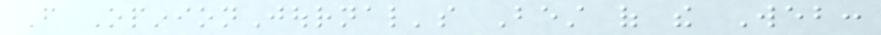From OpinionJournal's Best of the Web:
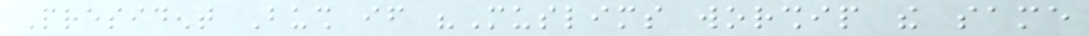President Bush if "Muslims worship the same
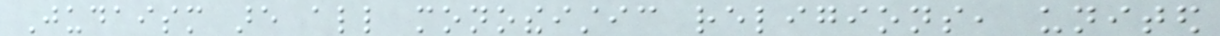Judaism are all monotheistic religions, united
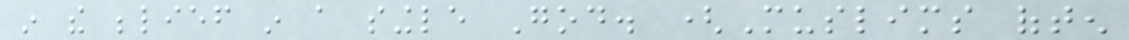in the belief in a single God. (Muslims often
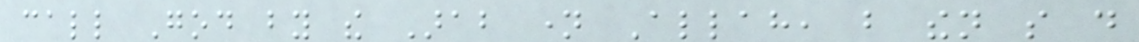call God by the Arab name Allah, but then so do
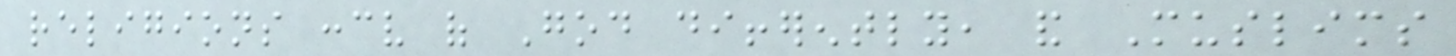religions conceive of God differently, and Muslims
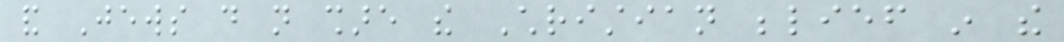and Jews do not share the Christian belief in the
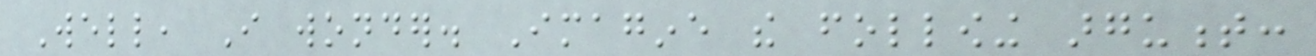Well, I wonder. Imagine the following argument:
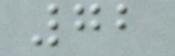72
